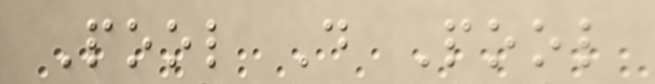Pool D Pool
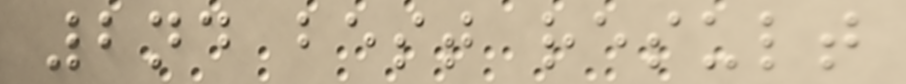2nd best result
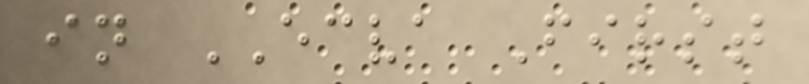in ECVA First
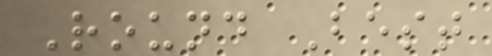Round Best
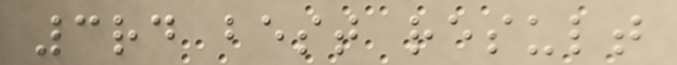3rd best result
